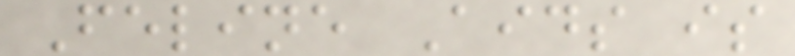Feline Aids is
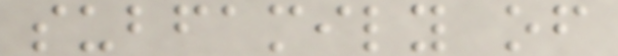subfamily of
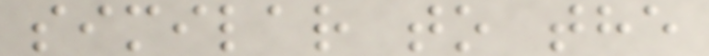similar to the
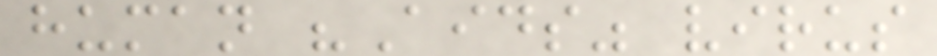human "Aids" virus
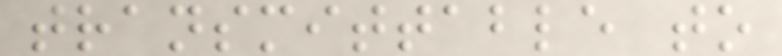transmittable to
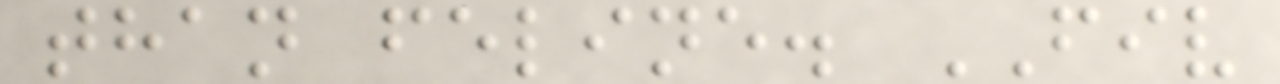than feline. FIV
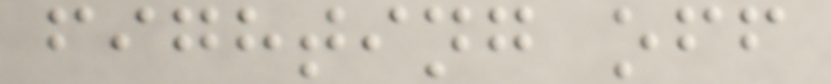fighting off
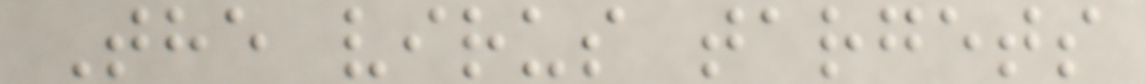The virus targets
